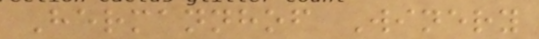Hermannhof Winery
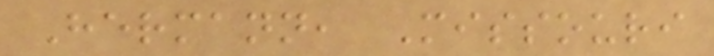Hermann, Missouri
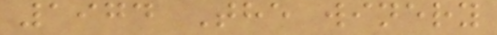1974 The winery
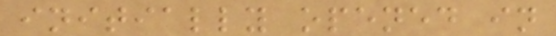initially opened in
